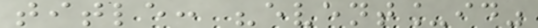title: "event_id"
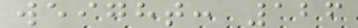weight: 126
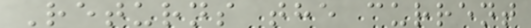Returns the current
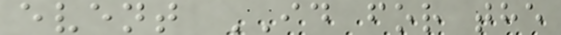event ID for the
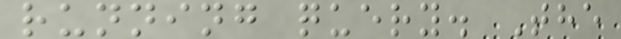running query. The
